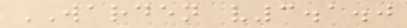WARDEN v3.1.0
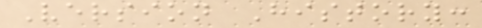Version History:
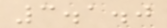3.1.0
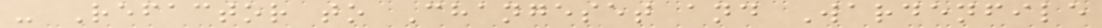- Refactor to Changeset and Wardenfile
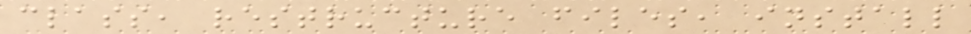class, restructure files, install
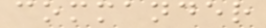commander
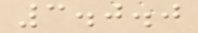3.0.0
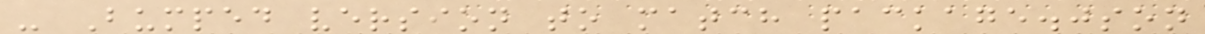- Bumped version to match package.json
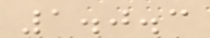1.0.3
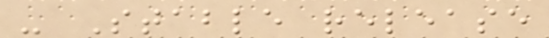- Stable release
